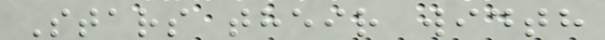Stars their width
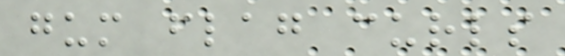gum flag curls
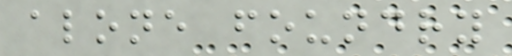alone foundry
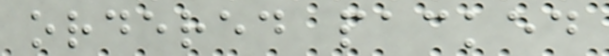ordered packed
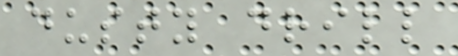dusty drill
